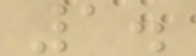1.
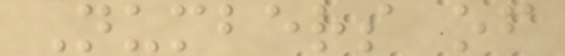Numbers of
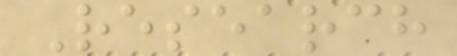Research
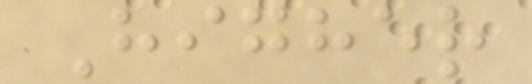Higher
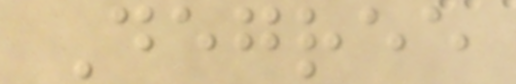Degree
